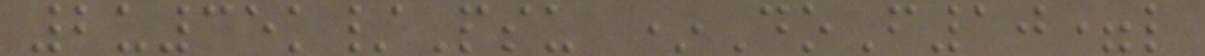2u35k/Psu *DoF10=l
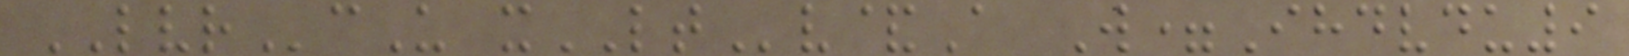LVRcU xLTv&A W=Ihdvdu9
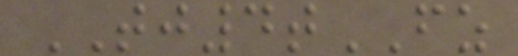TJ4tFZ
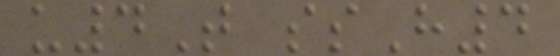u4T ssH4
